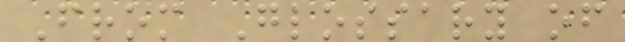From Glossary of
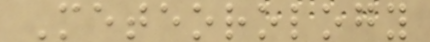Meteorology
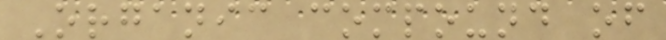Organic compound of
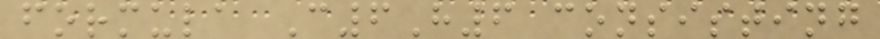formula C6H6 consisting
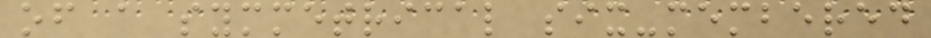of a symmetrical six-membered
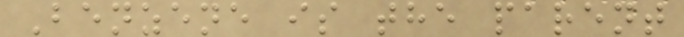Benzene is the parent
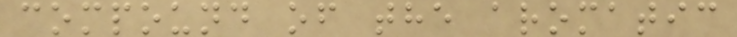compound of the aromatic
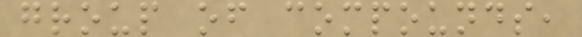group of compounds,
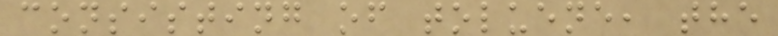consisting of toluene, the
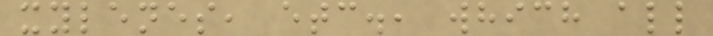xylenes, etc., which all
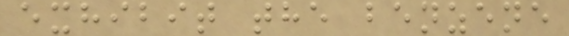exhibit the benzene
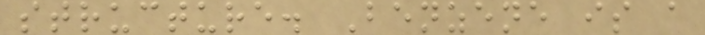structure. Benzene is a
